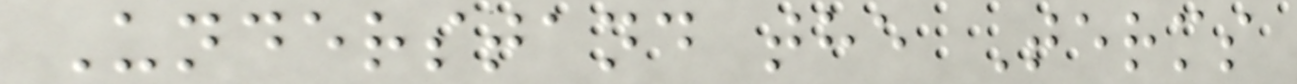Understand the Terms
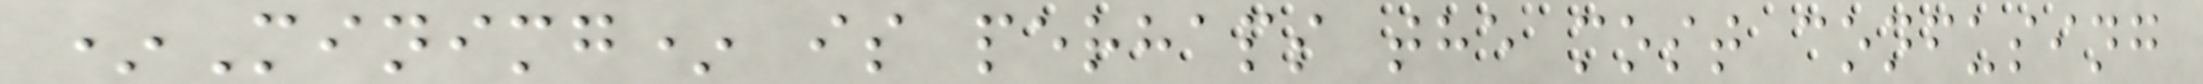*Minimg* is perhaps the most confusing
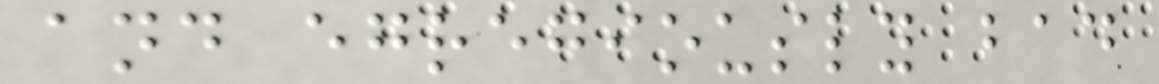and egregiously bad
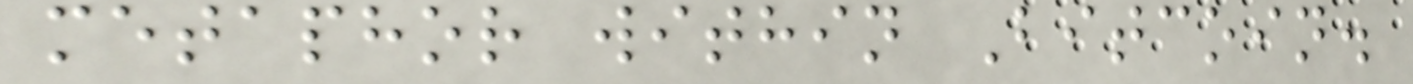metaphor within Bitcoin.
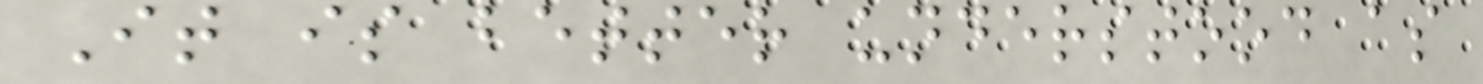It is better understood as
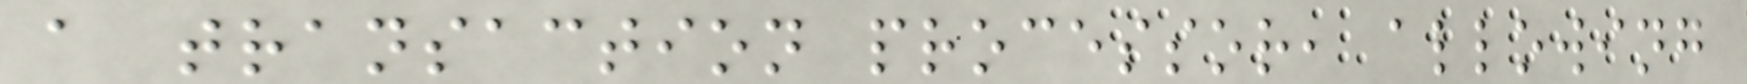a transaction processor, allowing
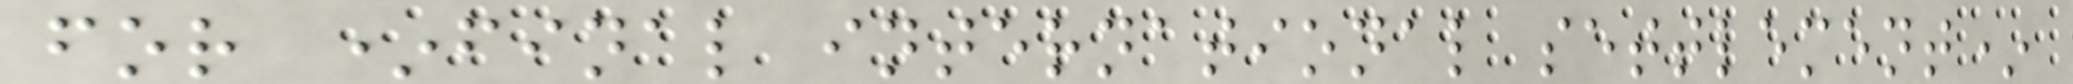for *final international settlement*
